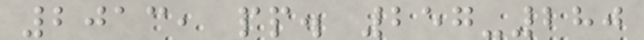2013, pp. 257-280
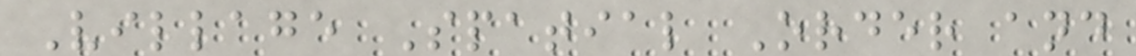Village Spatial Order and
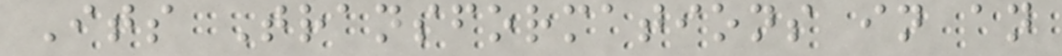Its Transformations in an
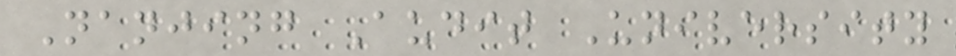Nanjing Audit University
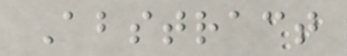Abstract
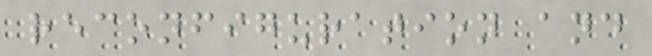reconfiguration and
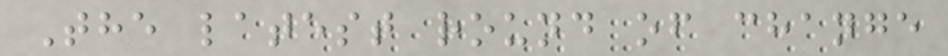The latest round of change
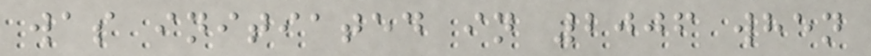was initiated in 2006 when
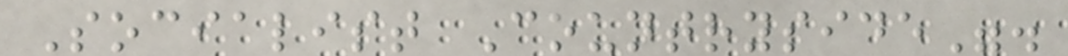Socialist Countryside".
